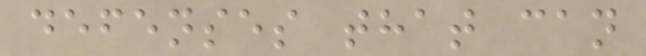defenses that can
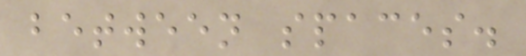between spaces.
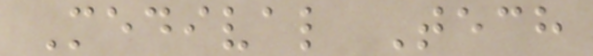Medival Tech
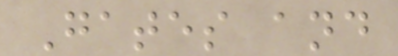Gates and
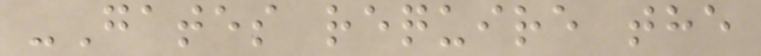-Gates require the
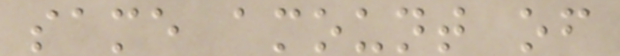same amount of
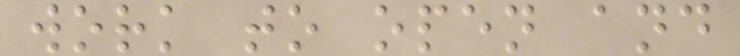work to open and
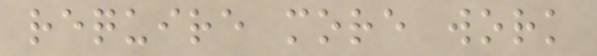require more work
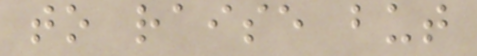to raise but
